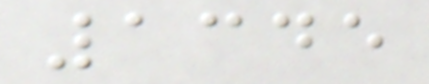1345
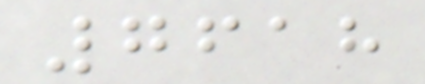7618
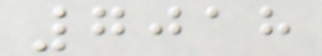7018
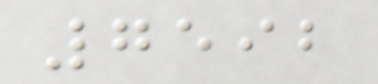7592
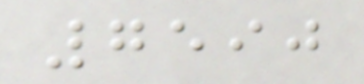7590
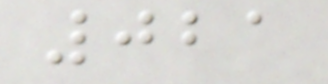021
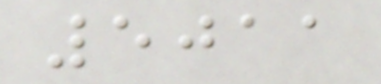5011
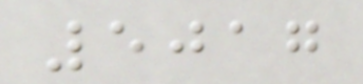5017
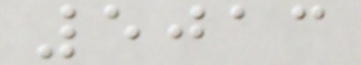5013
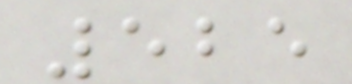525
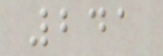241
